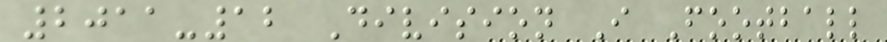2011-12 Division I Football
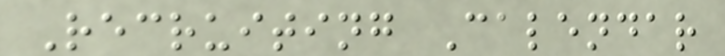Recruiting Calendar
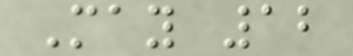May 12
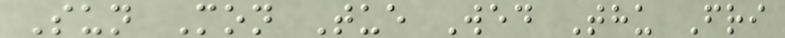Sun Mon Tue Wed Thu Fri
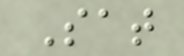Sat
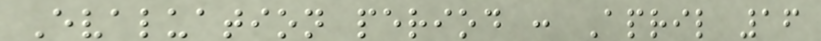Evaluation period : April 16
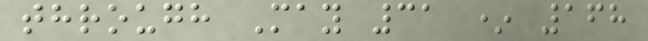through May 31 * 168
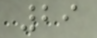29
